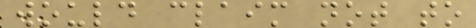would claim not to
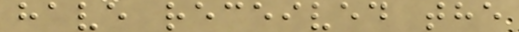have received the
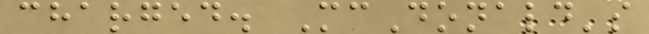charged. McDonald's
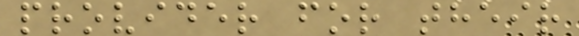provider for their
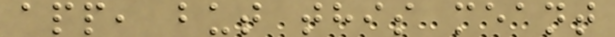app, but this meant
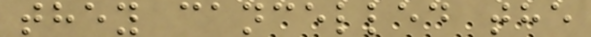they cancelled the
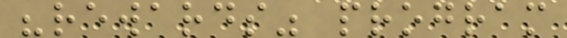"rewards" program
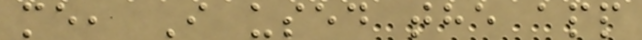me, I used the app
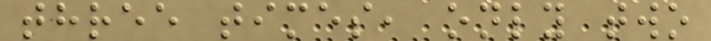three times, only two
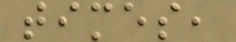times,
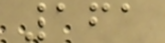161
